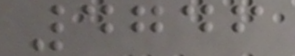4746
